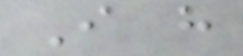I have
